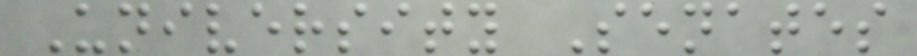University Senates
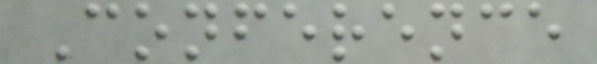Conference
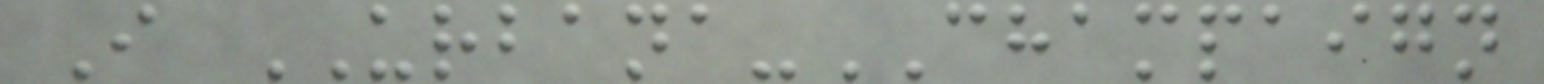I URBANA-CHAMPAIGN
